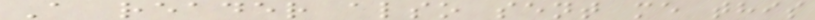A reader also sent me this
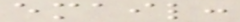email:
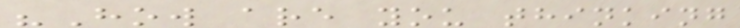"How are you thinking
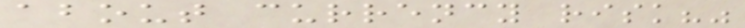about currency risk?"
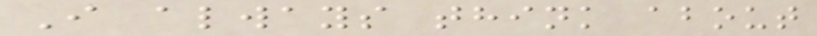I always think about
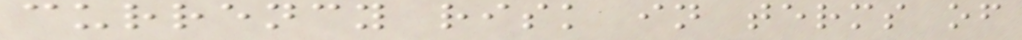currency risk in terms of
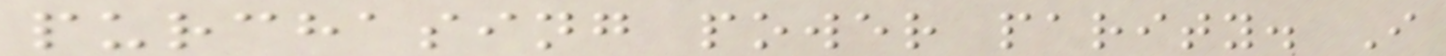purchasing power parity. I
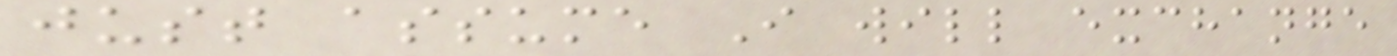just assume I will exchange
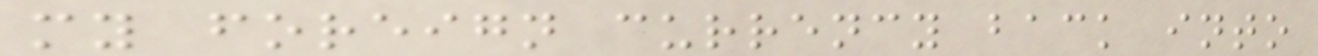my foreign currency back into
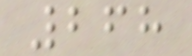268
